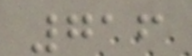716
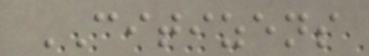CITIZENS
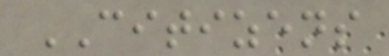CITIZENS
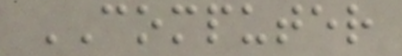COMPUTER
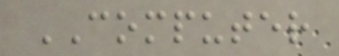COMPUTER
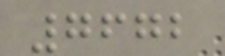7672
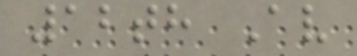12th Av
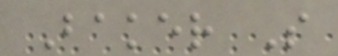Baker S
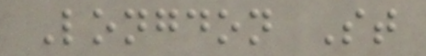Longdon St
